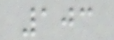103
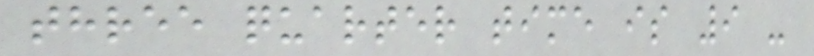three quarter time is 9 -
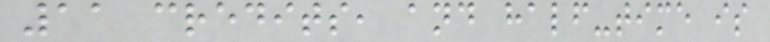11 credits, and half-time is
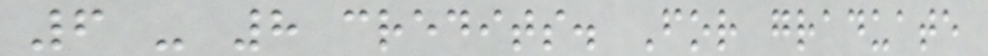6 - 8 credits. For graduate
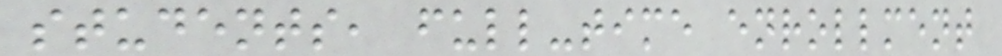students, full-time enrollment
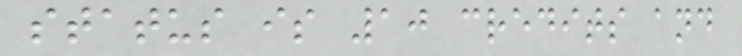status is 10 credits and
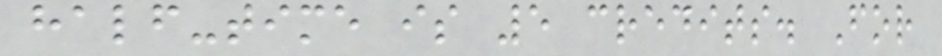half-time is 5 credits. For
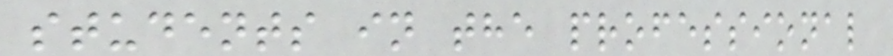students in the professional
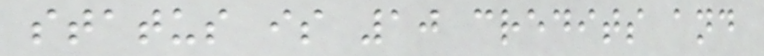status is 10 credits and
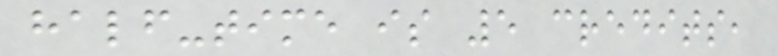half-time is 5 credits,
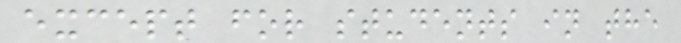except for students in the
